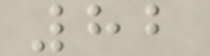82
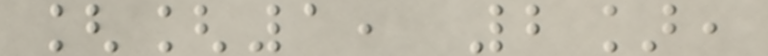[[1, 2],
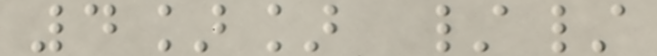4]] //
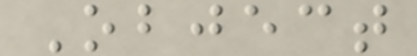Object
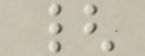{
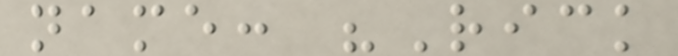name: "Rick
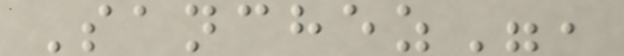Sanchez",
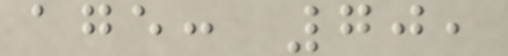age: 70,
